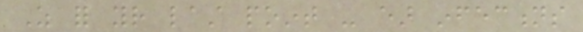As for your last point - ear infections
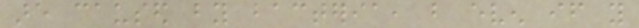are caused by bacteria, but even if you
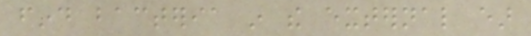find bacteria in the external ear
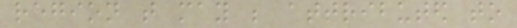region that may be attributed to
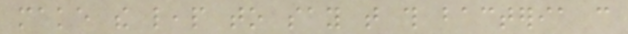make the leap to say that this bacteria can
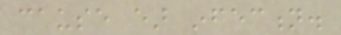cause ear infection.
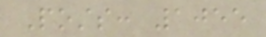Posts: 1055
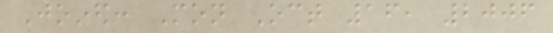Joined: Mon Oct 16, 2006
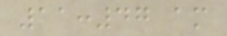11:47 am
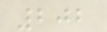202
